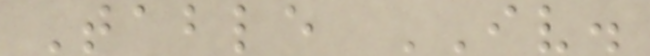Table IV.
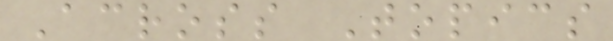Across Topics
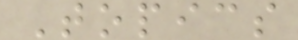Topics
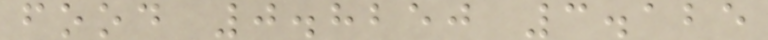food 0.8250 3.125
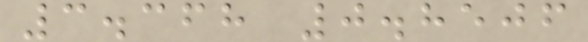3.368 0.8506
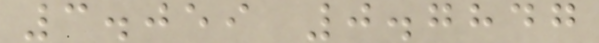3.059 0.7847
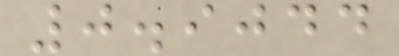0.9044
